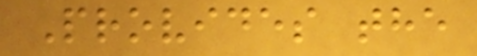Provides the
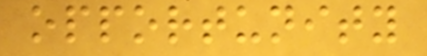opportunity
